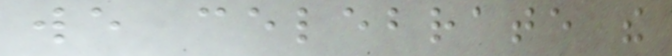we celebrate the
